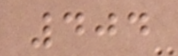404
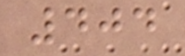404
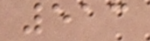513
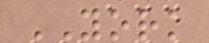YORK
